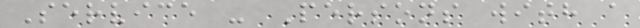Service - Persons with a
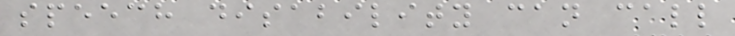speech disability can call
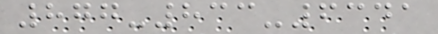877-833-6341
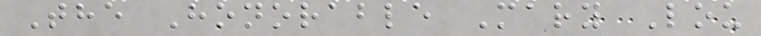The Honorable Mary Lou
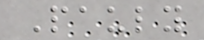Pauly
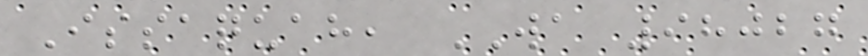Issaquah, WA 98027
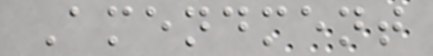Amendment
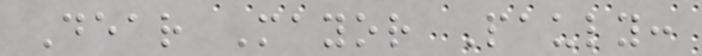Dear Mayor Pauly:
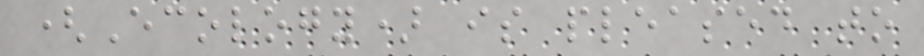(Ecology) is pleased to
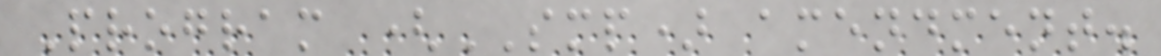Program (SMP) amendment.
